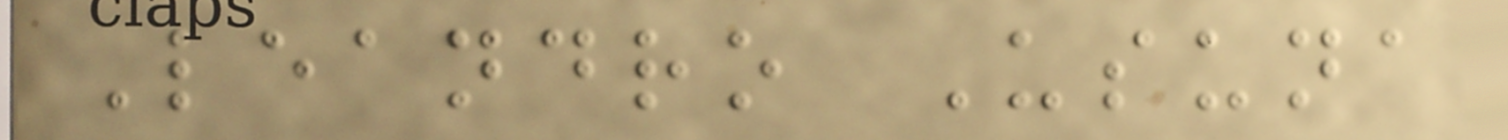Leandro Usuna
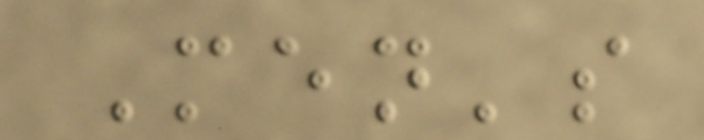Men's
